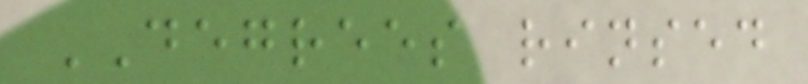DEGREES rinsed
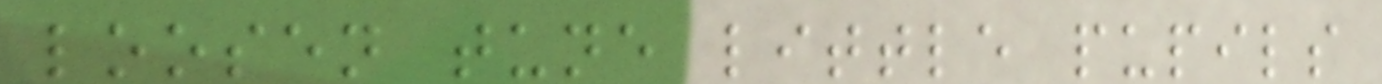loosen tune little pupils
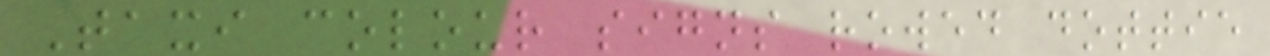Taxi colour signs rowed dottie
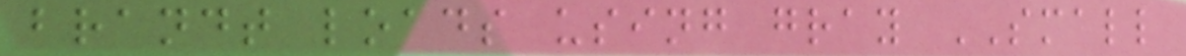brandt loads using gray SMALL
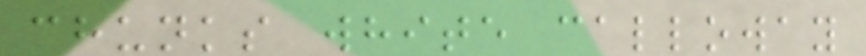chunks white calloway
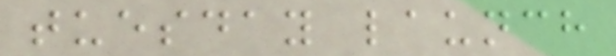tuesday launch
